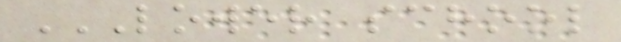LOWER SCHOOL
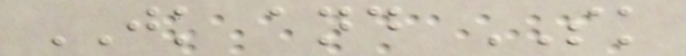JK and SK
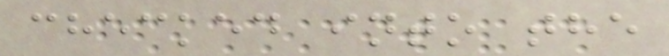checked into the
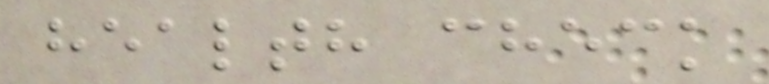health check
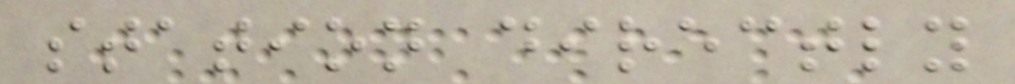station directly
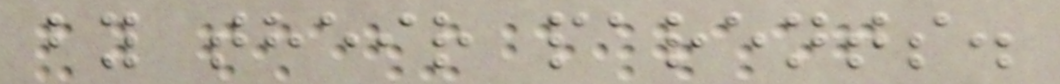by their parents.
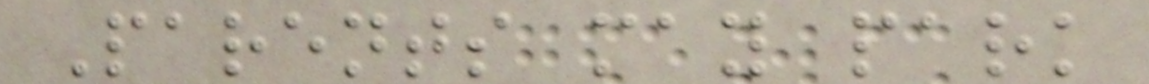Parents may park
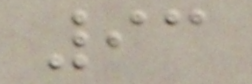93
